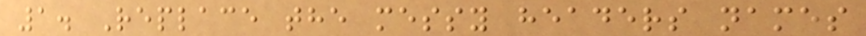1. Replace the messy headers names
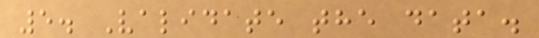5. Validate the data.
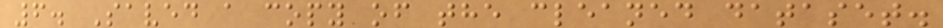6. Saved a copy of the cleaned dataset.
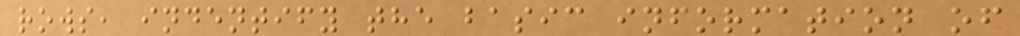rows, indentify the basic information of
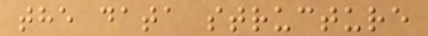the data structure
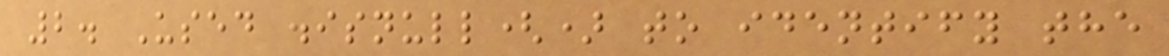2. Used .isnull() to identify the
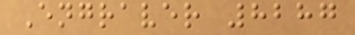Engraver 8287
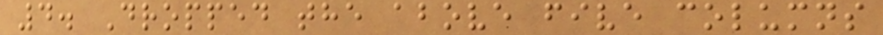4. Dropped the above five columns
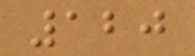120
